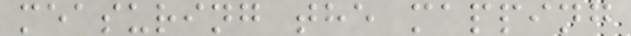measuring the mapping
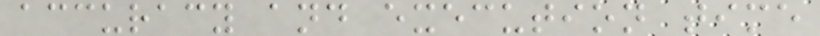accuracy and execution time
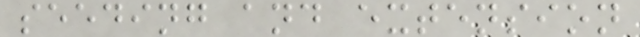seeding and extension
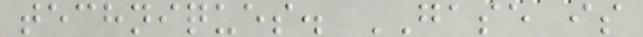techniques. GASE is
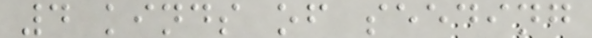4 kinds of seeding
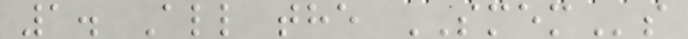1. All the SMEMs
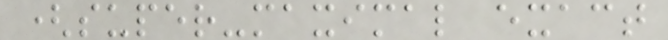(super-maximal exact
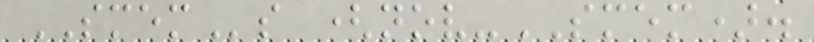SMEMs (nov-SMEM).
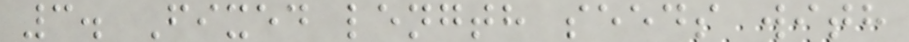3. Fixed length seeds with
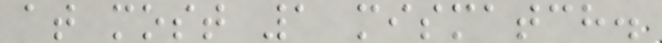at most 1 mismatch.
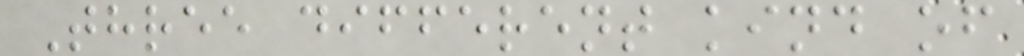Three different kind of
